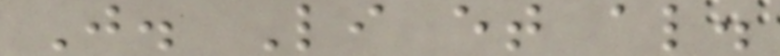J. Li et al.
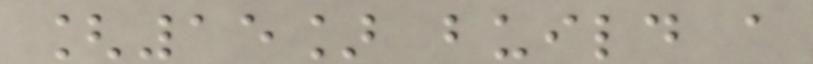[15] build a
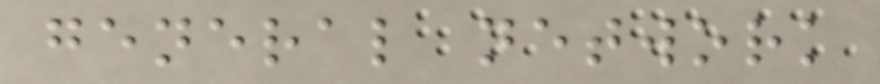general network
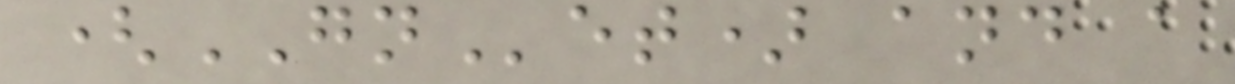(GNet) and a
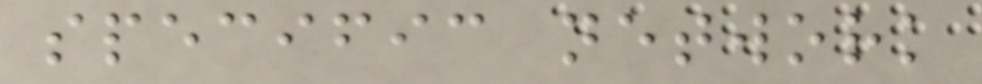specific network
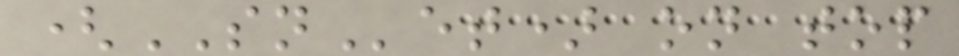(SNet) on top
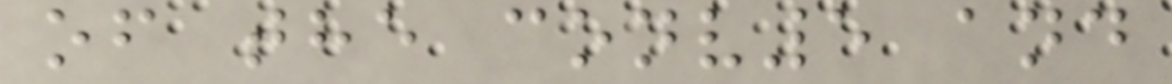of the conv5 and
